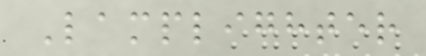Lamplighter
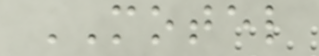MOTEL
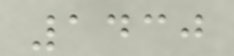1430
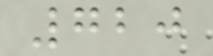720
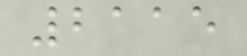2115
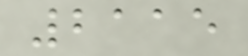2115
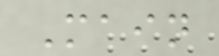Main
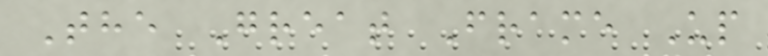The Great Frame Up
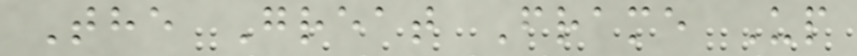The Great Frame Up
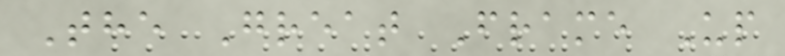The Great Frame Up
